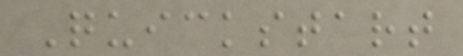Quickstart
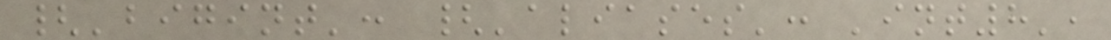{'bigint': {'aliases': 'int8',
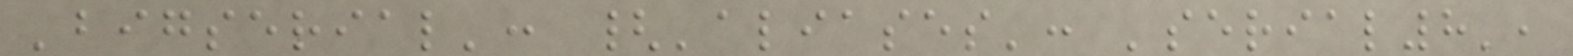'bigserial': {'aliases': 'serial8',
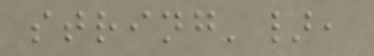string'},
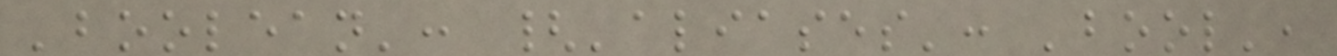'boolean': {'aliases': 'bool',
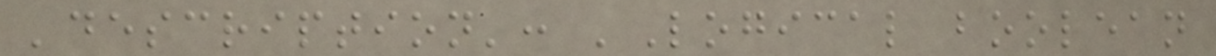'description': 'Logical boolean
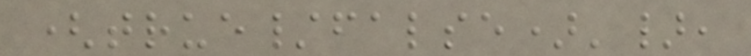(true/false)'},
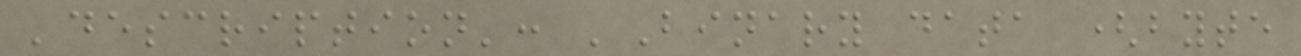'description': 'Binary data (byte
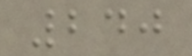240
